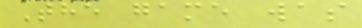The game was
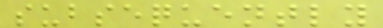subsequently
